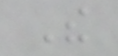The
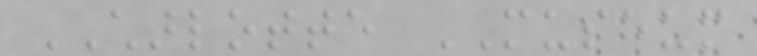CHARLOTTE MUSEUM
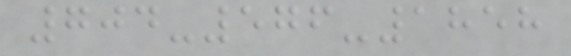704-576-1858
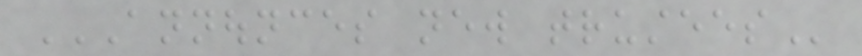ANNOUNCES NEW TRUSTEES
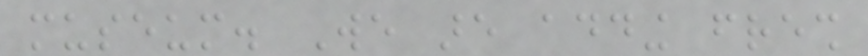museum. We are adding fresh
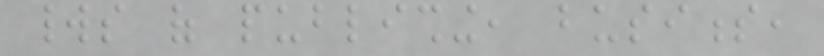worlds of publishing, business,
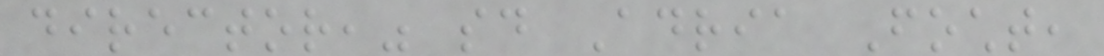director," said Adria Focht,
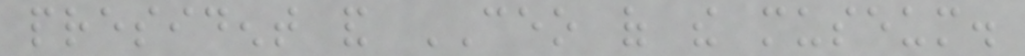president and CEO of the museum.
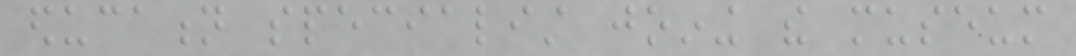education specialist joining the museum
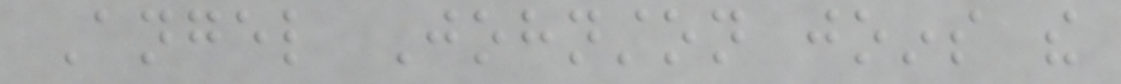Angel Johnston joins the
